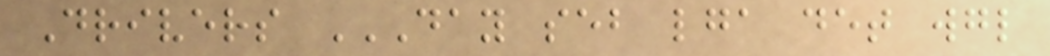Drivers DAY SEB LGA DET WGL
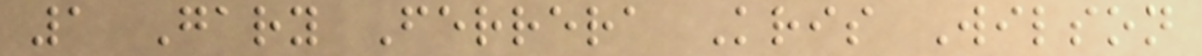1 Gary Ferrera Kris Wilson
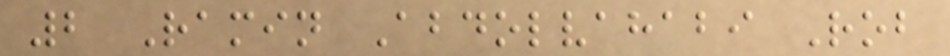2 Ramin Abdolvahabi Rob
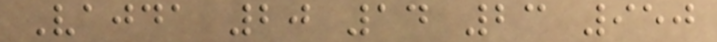Vajda 20 14 23 950
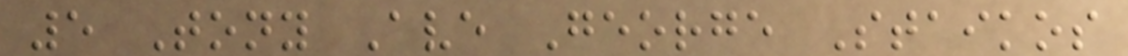5 Tony Ave George Staikos
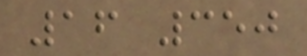16 350
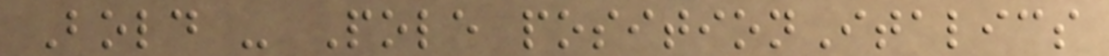Bold - Pole positionItalics
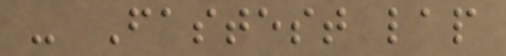- Fastest lap
